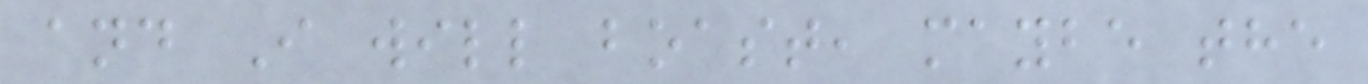and I will boast, maybe the
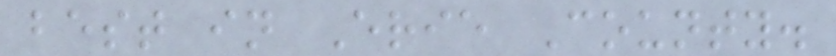best in Erie County.
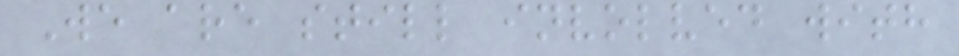We are still involved with
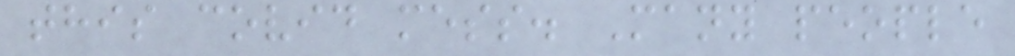this covid mess. Many people
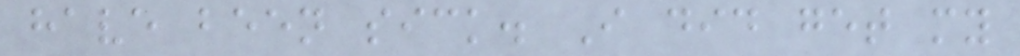have been sick. I did get my
